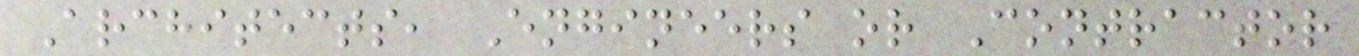Architects, Engineers or Contractor
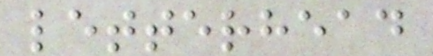letterhead
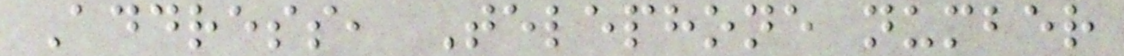Address, Telephone number
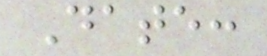Date:
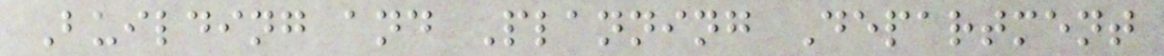Building and Planning Department
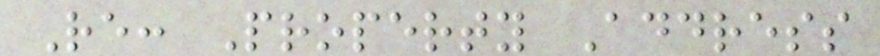Re: Property Address
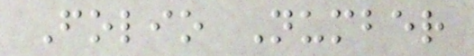Folio Number
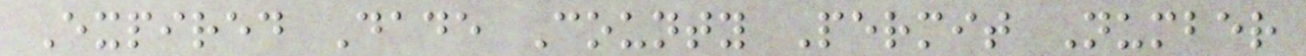Expired Dade County Permit Number
